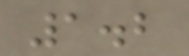1.2
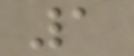1
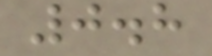0.8
